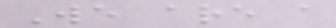We are a
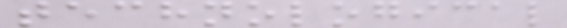technological
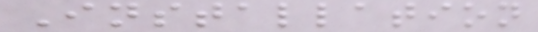Installation
